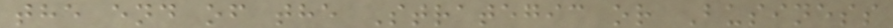the end of the Strategic or Business
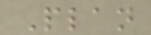Plan
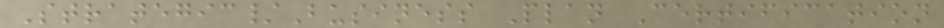Strategic/Business Plan Certification
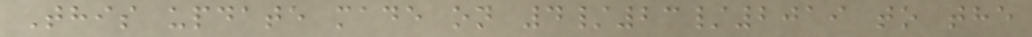This update made on 4/23/2019 to the
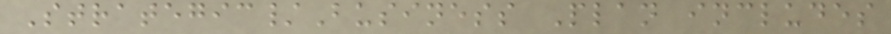Strategic/Business Plan includes
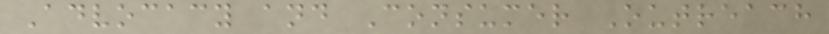Advocacy and Consumer Outreach
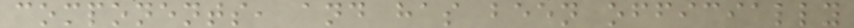components, and has been officially
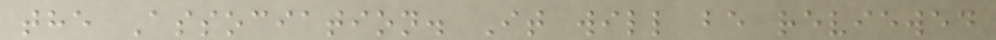the Association. It will be reviewed
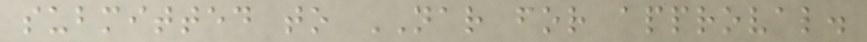submitted to NAR for approval.
